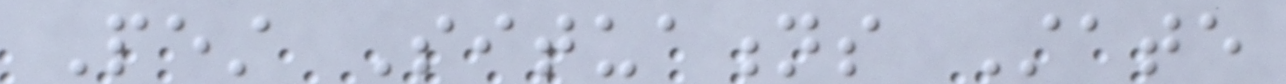Pest Situations State
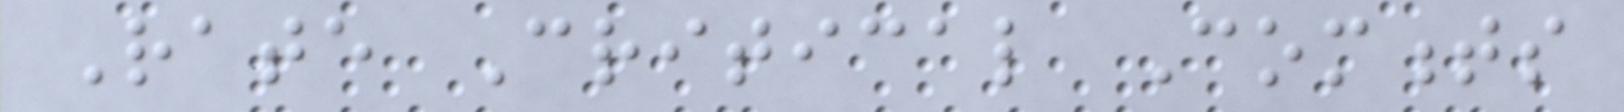Rate Critical Comments
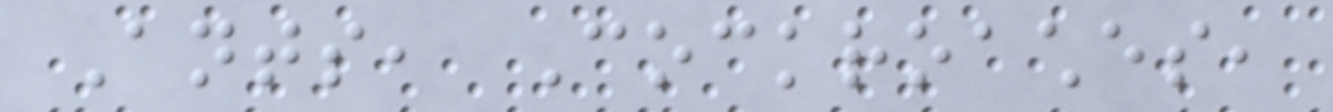Ants, Cockroaches,
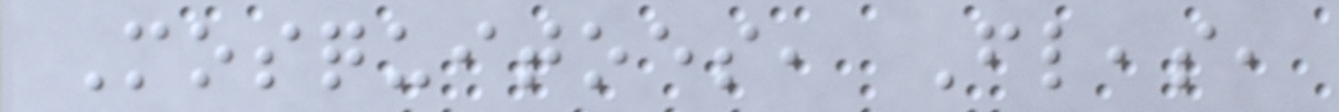Mosquitoes, Fleas,
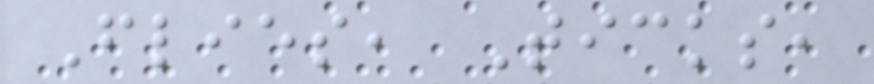Flies, Ticks,
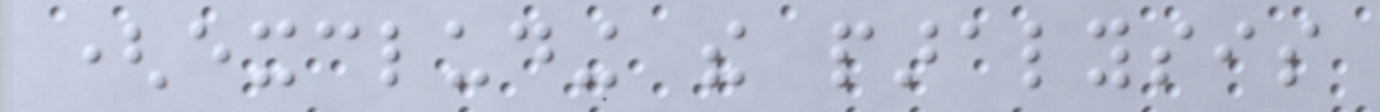(excluding the paralysis
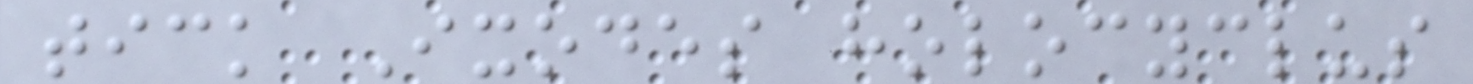tick Ixodes holocyclus
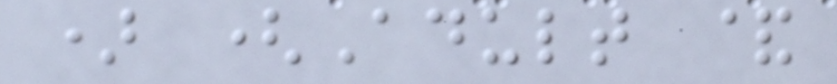) (Adult &
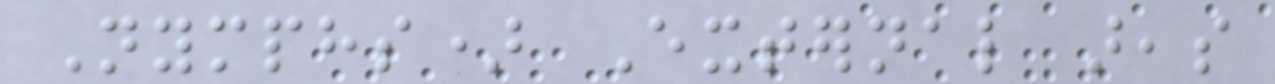Nymphs) External areas
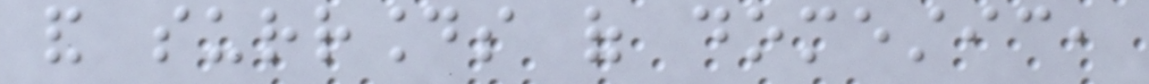and surrounds of domestic,
